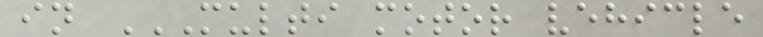in MULTI MOTOR VEHICLE
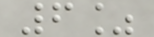6%
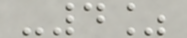-4%
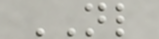NL
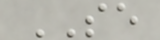SE
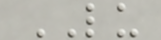LU
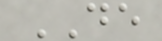DE
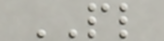PL
